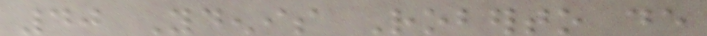40 Ydenis Roberto de
